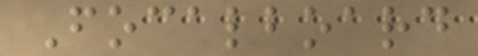Focalboard
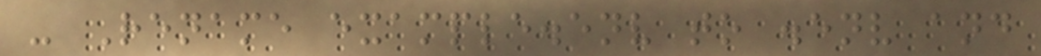- Rename example.env to .env and
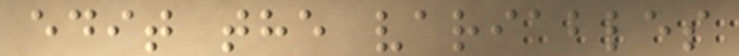edit the variables
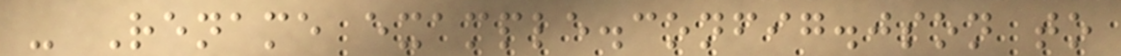- Rename example.config.json to
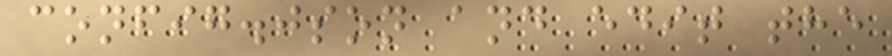config.json and edit the
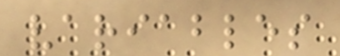variables
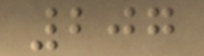207
